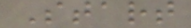Start
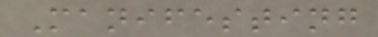Manifesting
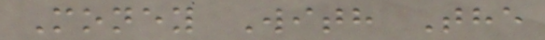Money With The
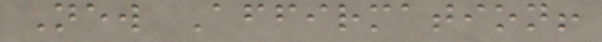New Affirmation!
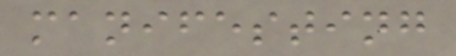manifesting
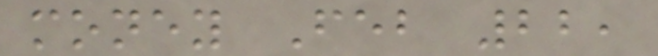money Feb 22,
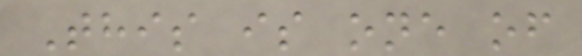This is one of
